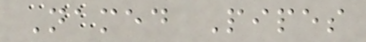Named Pipes
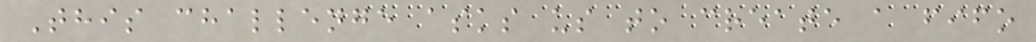This challenge asks us to create a fifo
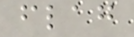flag
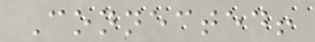Connected!
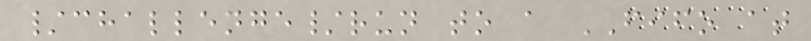/challenge/run to a FIFO at
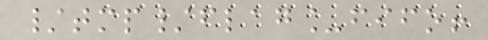/tmp/flag_fifo!
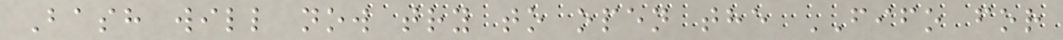Bash will now try to open the FIFO for
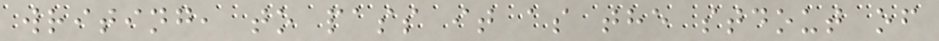writing, to pass it as the stdout of
